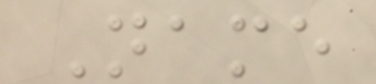Name
